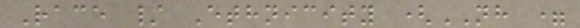Race / Ethnicity (NH =
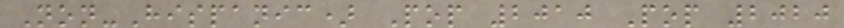Non-Hispanic) Pop 2010 Pop 2020
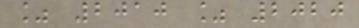% 2010 % 2020
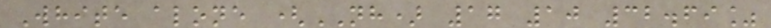White alone (NH) 17 10 32.69%
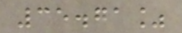35.71%
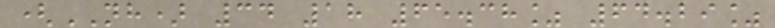(NH) 34 18 65.38% 64.29%
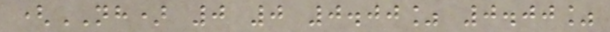(NH) 0 0 0.00% 0.00%
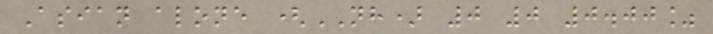Asian alone (NH) 0 0 0.00%
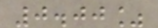0.00%
